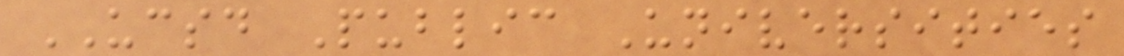UCSD Public Universities
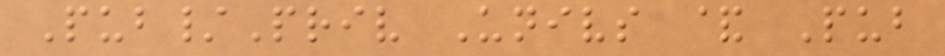Pub/Priv Univs & Pub
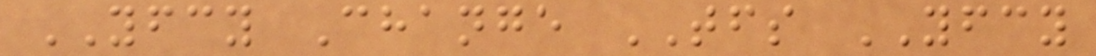YFCY Change TFS YFCY
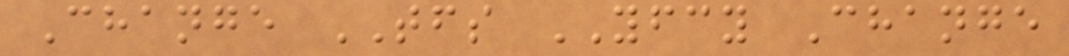Change TFS YFCY Change
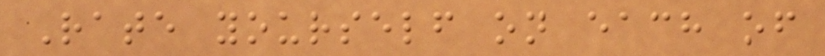Rate yourself on each of
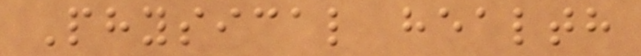Physical health
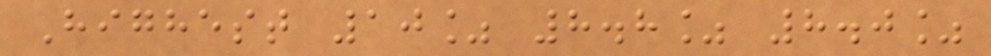Highest 10% 8.8% 8.0%
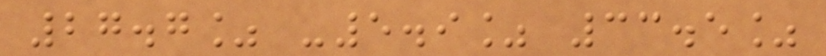27.7% -5.9% 33.5%
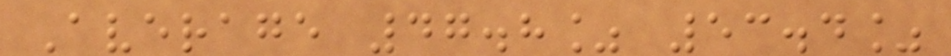Average 47.8% 53.4%
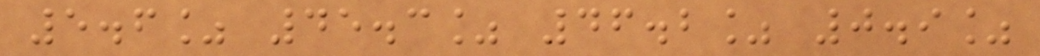5.6% 45.3% 46.2% 0.9%
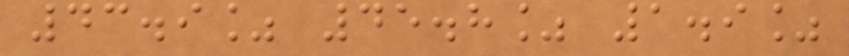43.9% 45.8% 1.9%
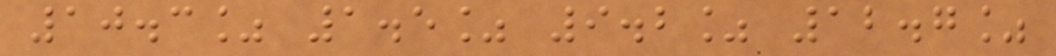10.3% 1.5% 9.2% 12.7%
